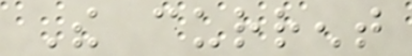The current
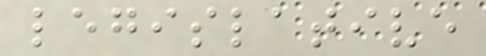legislative
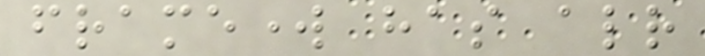framework has already
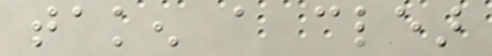taken a clear
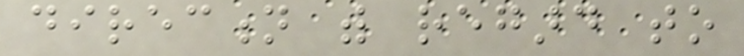direction with regard to
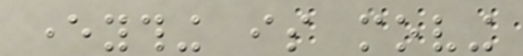everything is moving
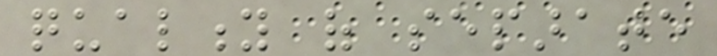quality of separate
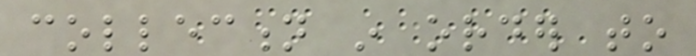collection in order to
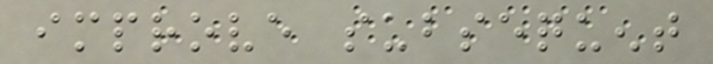improve subsequent
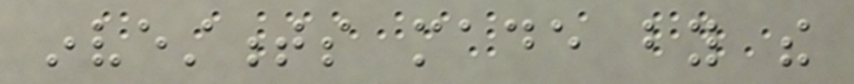investments made by the
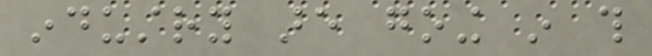industry are going in this
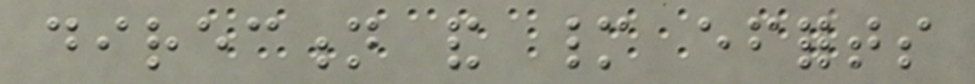direction and many efforts
